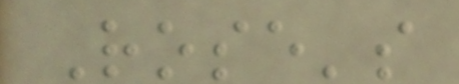Rose's
